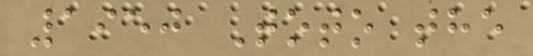1950 Toto the
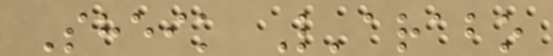Sheik L'arabo
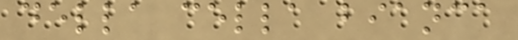della cella bianca
